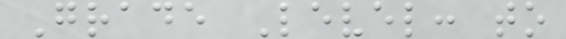Grade Level: to
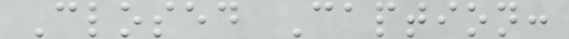Closed Caption:
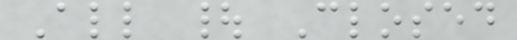All | Closed
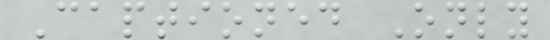Captioned Only
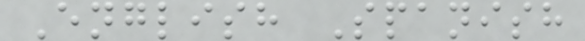English Spanish
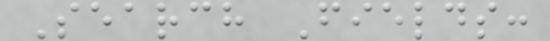Search Fields:
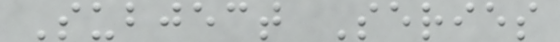Subject Series
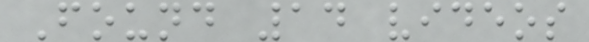Found 14 videos
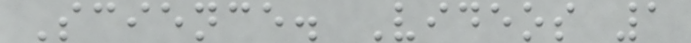Science. Videos 1
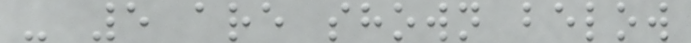- 5 are shown below
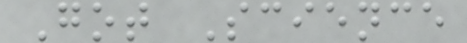Got Science
